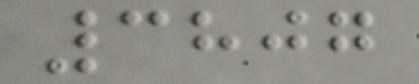3807
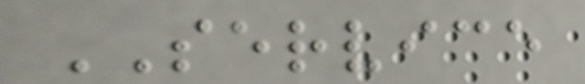SERVICE
